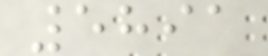5891
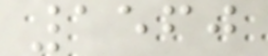1560
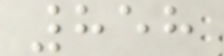858
